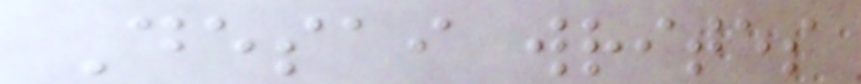Desai writes
